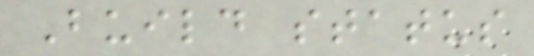Build status
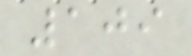109
